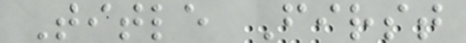Title First
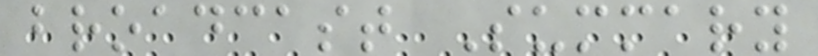broadcast Summary
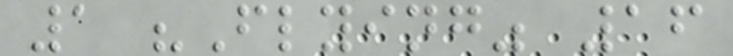1 "Flying" 16
